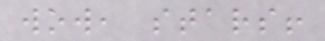wow, stars!
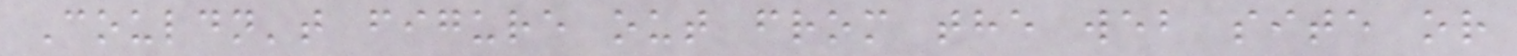Couldn't figure out from the web site or
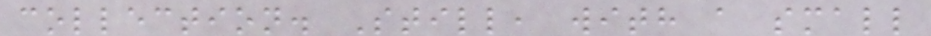collection. Still, with a small
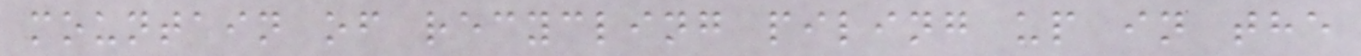mountain of recycling piling up in the
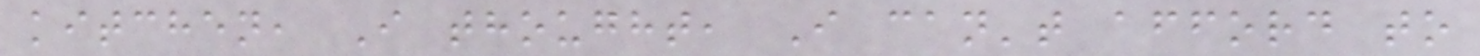kitchen, I thought, I can't afford to
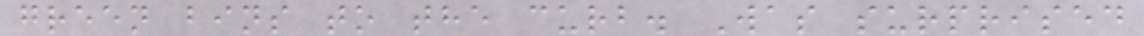green bins to the curb. Was surprised
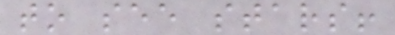to see stars!
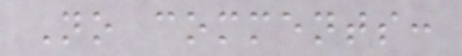No comments:
